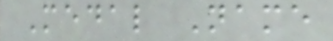Medal Name
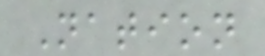Nation
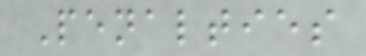Penalties
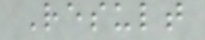Result
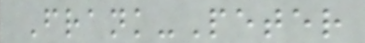Frank-Peter
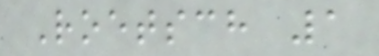Roetsch 1
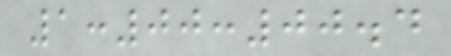1:00:00.4
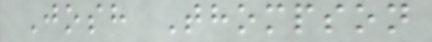Josh Thompson
